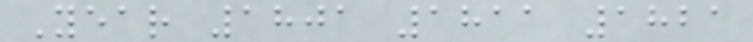Year 1801 1811 1821
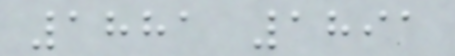1881 1891
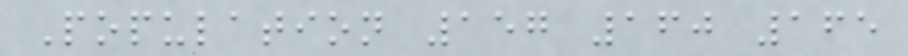Population 157 160 165
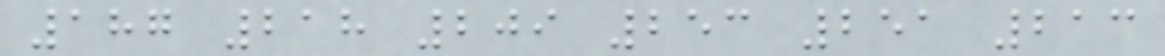187 218 209 253 251 213
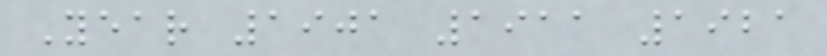Year 1901 1911 1921
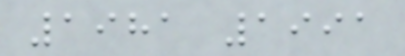1981 1991
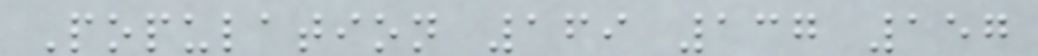Population 169 137 157
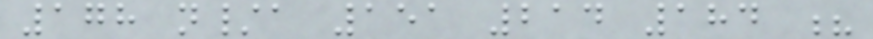178 n/a 151 214 184 ?
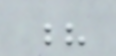?
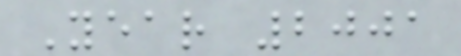Year 2001
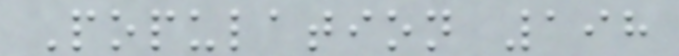Population 198
